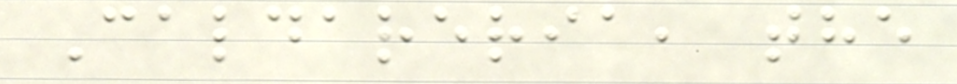Caldareria, the
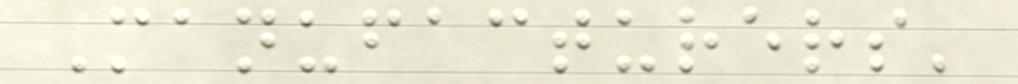Manufacturers'
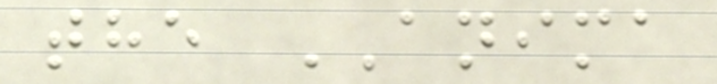the ANIMA
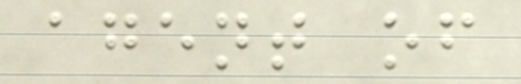agent of
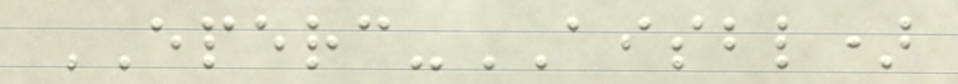EPERC-AISBL)
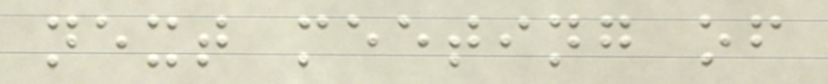next meeting of
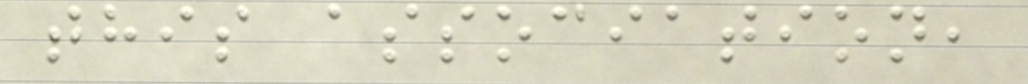this association,
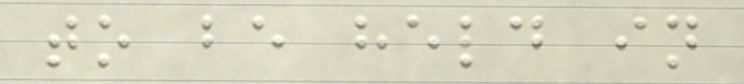to be held in
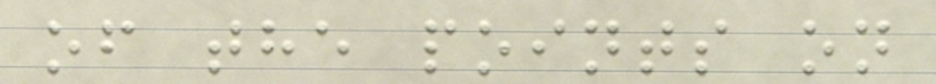of the points on
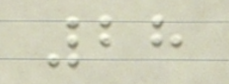28
